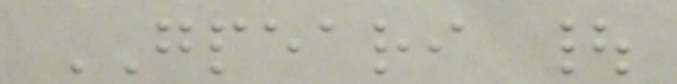GPEARI |
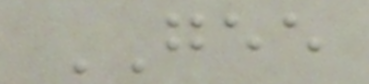GEE
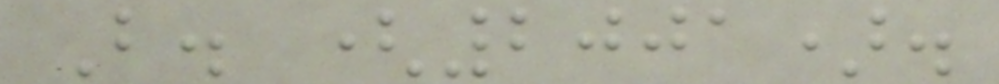B. (2001).
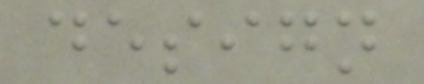design
